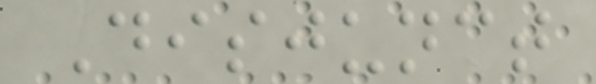Disjunct
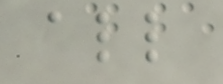all
